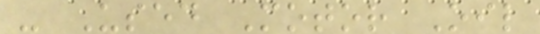- Used Motor Oil
